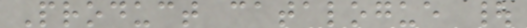Product catalogue |
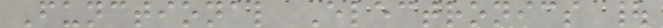Functional Electronics |
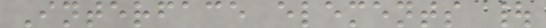Interface elements |
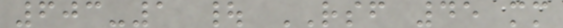603-1 | RSF 45 mm
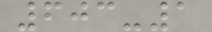603-1
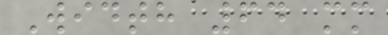Width 64 mm
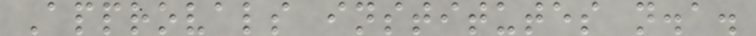Approvals institutes n.a.
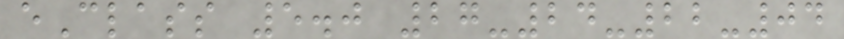eClass 5.0 27-24-22-04
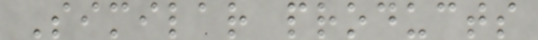Similar products
